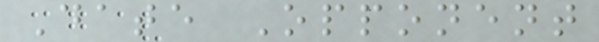Date Opponent
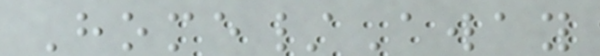Home/Away
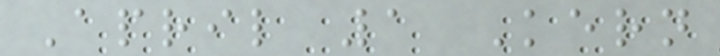April 1 Kern
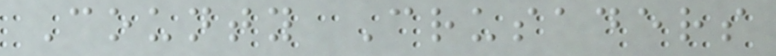County Crusaders
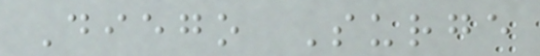Diego Surge
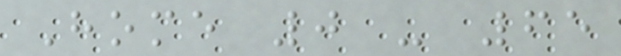Home 0 - 65
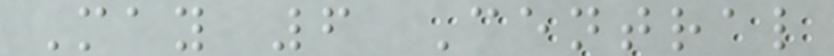May 6 Central
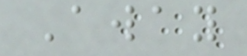Away
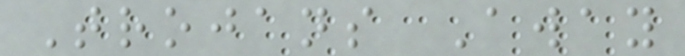Trojans Away
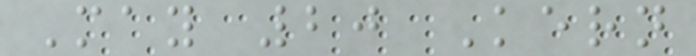May 20 Kern
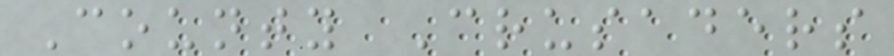County Crusaders
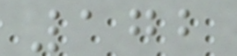172
